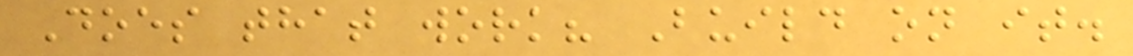Does that work? Build on it.
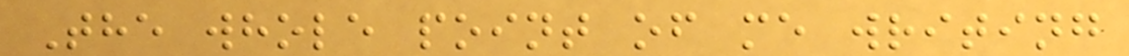The whole point of me writing
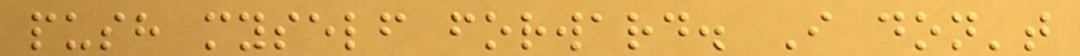push myself forward. I don't
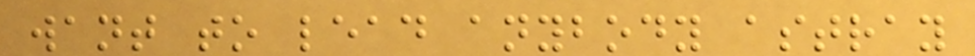want to lead anybody astray
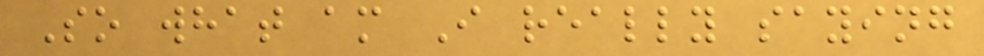So what am I really saying
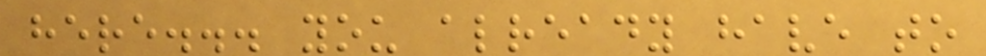here... you already have to
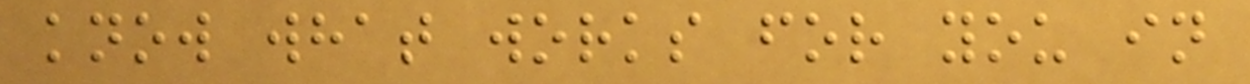know what works for you in
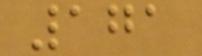171
